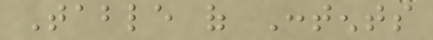Table of Contents
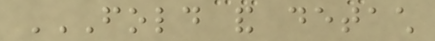FOLD AND DETACH
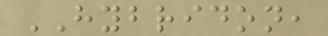HYBRIDON,
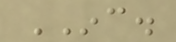INC.
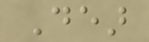Dear
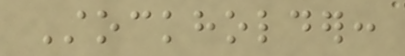Stockholder:
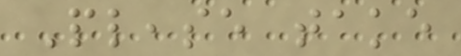Please take
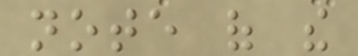note of the
